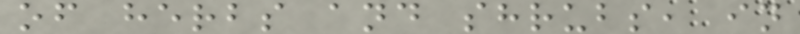of herbs and shrubs, in
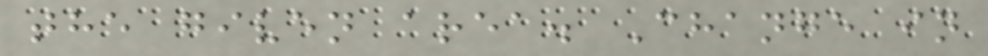the given area. Change in
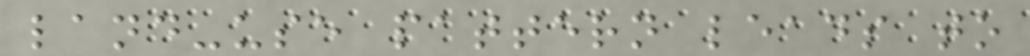land-use pattern leads to
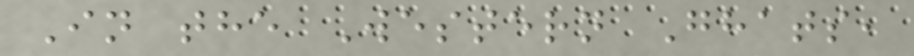In the Western Ghats,
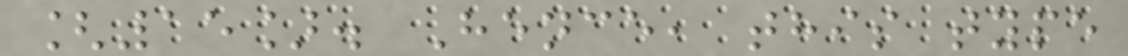[15]. Hence, this type
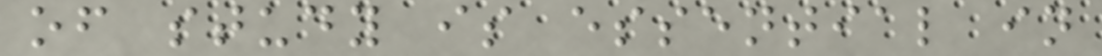of study is essential in
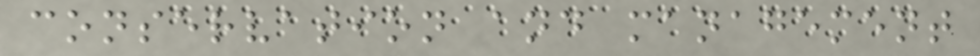conservation and management
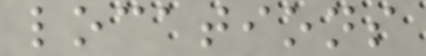locations
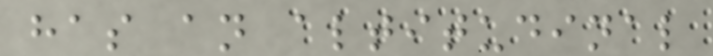has an altitudinal
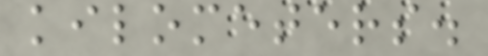kilometers.
